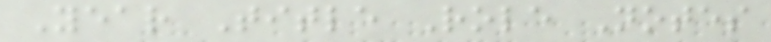Year Title Role Notes
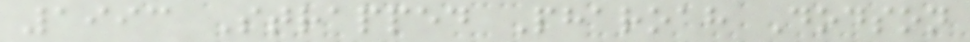1993 Strapped Pharoah Dodson
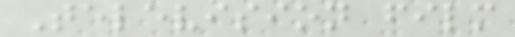Television film
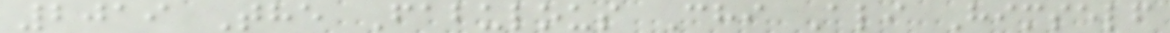2019 The Fabulous Chi Ali Himself
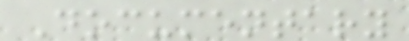Documentary
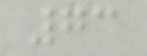73
